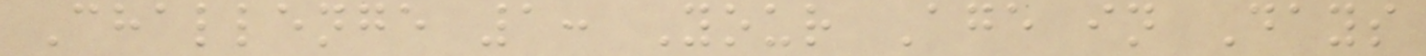Challenge 1: Your Age in Days
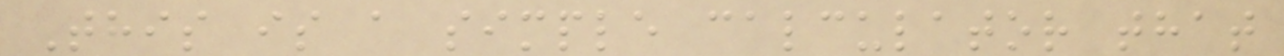This is a simple calculator that
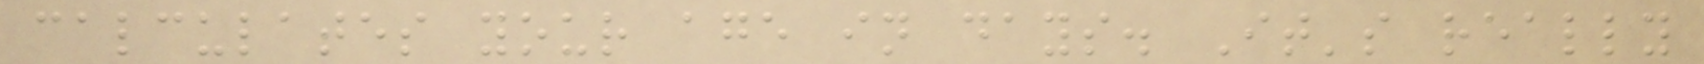calculates your age in days. It's really
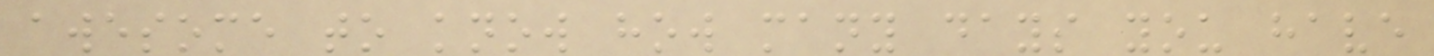awesome to know how many days you have
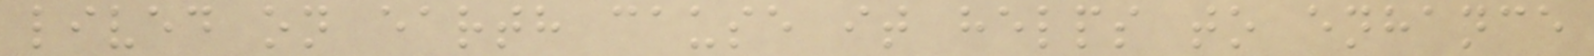lived on earth cause it helps to enhance
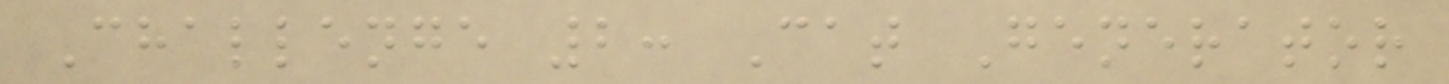Challenge 2: Cat Generator
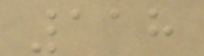118
